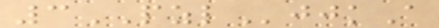3PZLjjkA
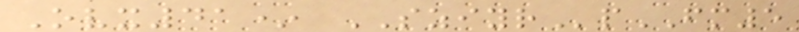Ovx41* SZIYRpFM5
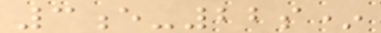3e-22s*
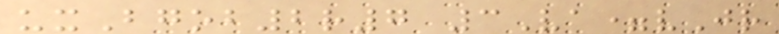uxBgob2r7 3Va=vJr
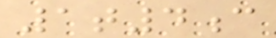1t4c
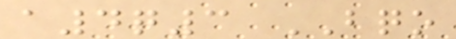a4q3 BQO
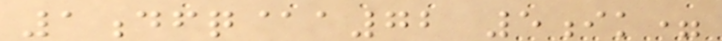1dfq@a72 5ik=
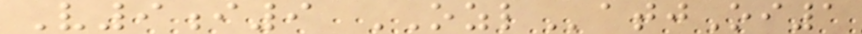V9i9 OZLatjOi1
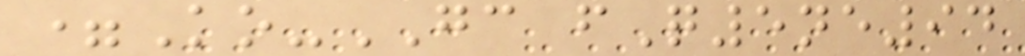=Ko-GC fQ5ne94
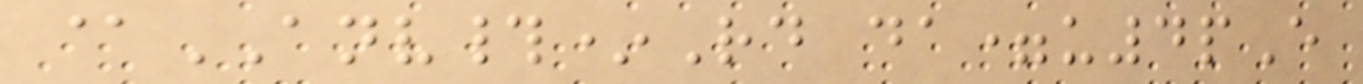@ANV#*Rd da=u4pE
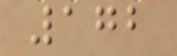172
